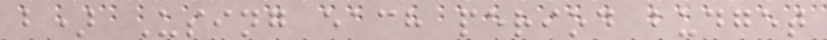b) Using each period budget
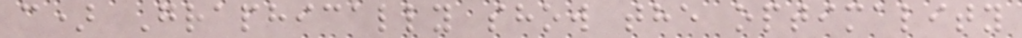c) Graphically show the optimality
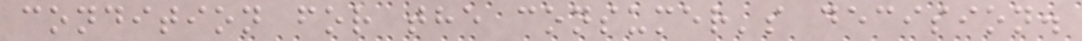condition for the consumer's decision.
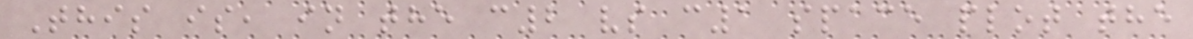This is, in the c2 vs c1 space plot the
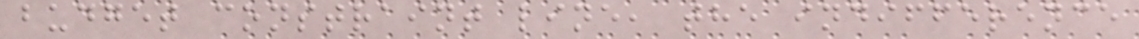budget constraint line, the indifference
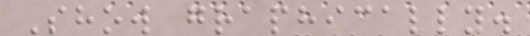Show graphically.
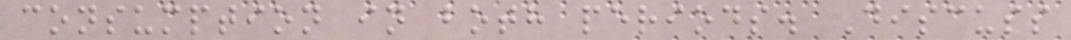consumption in both periods. Discuss
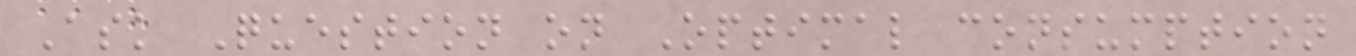Ask Question on Optimal consumption
